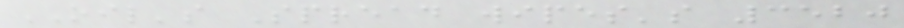OIL's Spread wipes's 3520
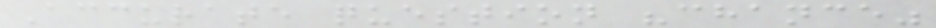Accurate question "chance"
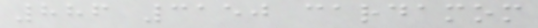886 3150 cardamom
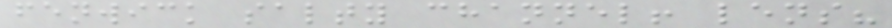fenwick salty channel! lens?
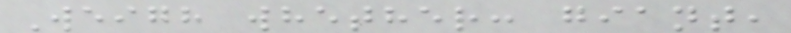Weigh whether: giant,
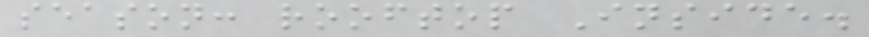season: rooftop Inside.
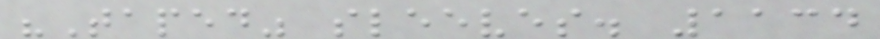"Taped" sleeves. 1134
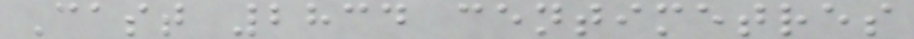Cast 2834 centimetres
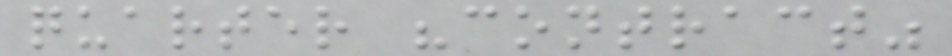quarter "contract"
